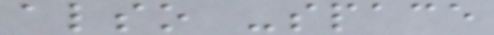also -space
